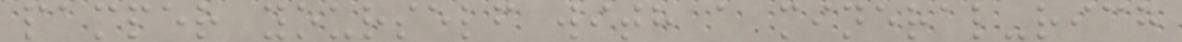pamper yourself with a mineral-rich
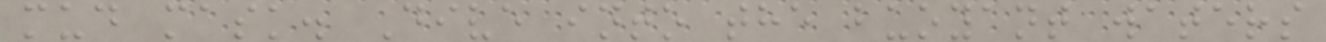mud mask. Dive into the buoyant waters
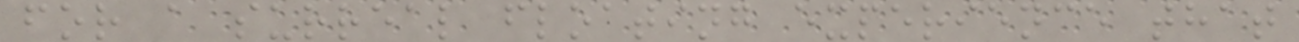for a surreal floating experience that
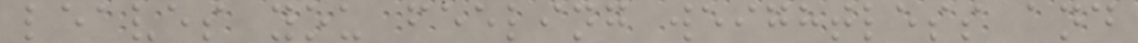leaves you feeling weightless and
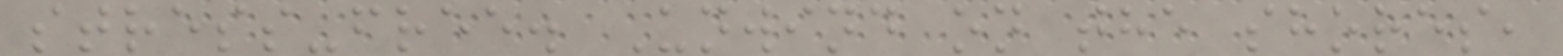stress-free. Unwind on the shores,
